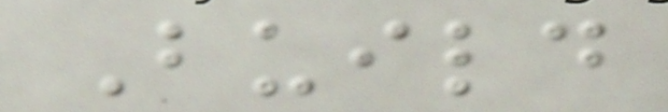Build
